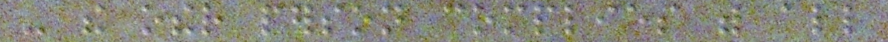- the other person complies with all
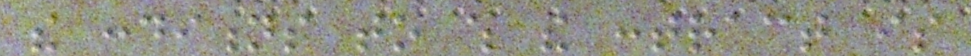the conditions to which the contract is
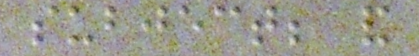subject; and
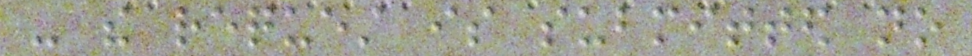- the request is submitted no
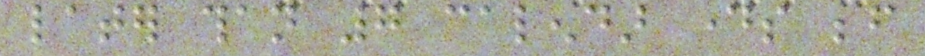later than 7 calendar days before
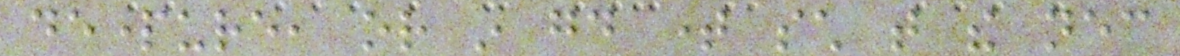departure, or in good time such that the necessary
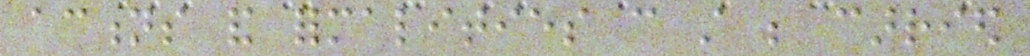actions and formalities can still be carried
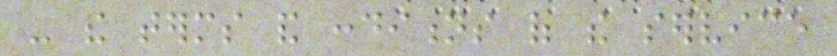- the terms and conditions of the service
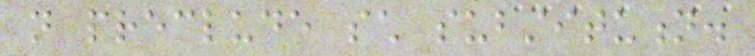not preclude such substitution.
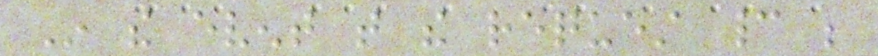In the event that the request cannot be
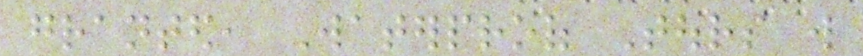granted, Waterproof Tours will
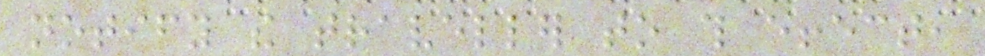notify the traveller to this effect,
